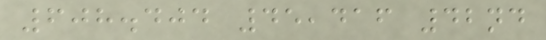608.404 45,416 42nd
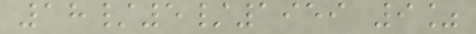18/5/1959 9%
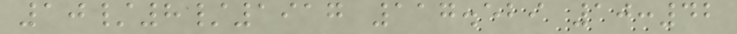10/8/1917 117.529 10:42
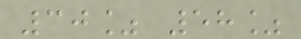30% 58%
